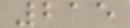215
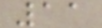11
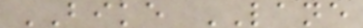BIKE LANE
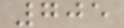705
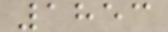1853
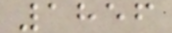1856
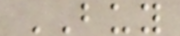BUY
